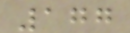177
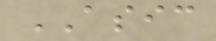ASIC
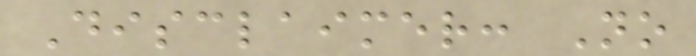Disclaimer: No
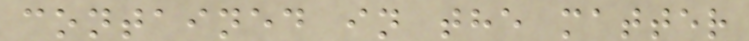contained in the matter
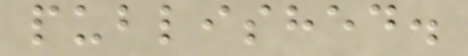published.
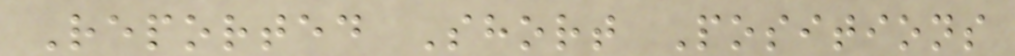Reported Short Positions
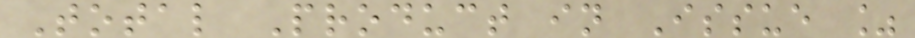Total Product in Issue %
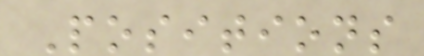Positions
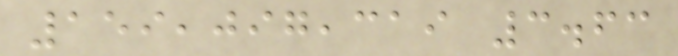159,097,319 3.63
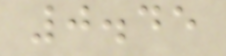0.45
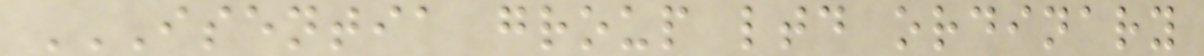ISENTIA GROUP LTD ORDINARY
